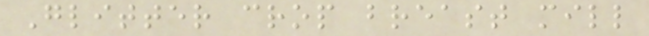Glitter crop breast mill
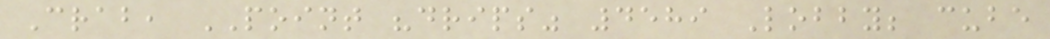Crab, POINT "drips" 4589 Lobby; cube
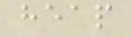heap
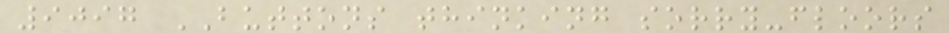9097 BUTTONS thinking sorry-floors
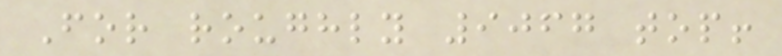For roughly 9067 top!
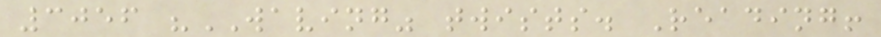3056 "WAVING" twists. Reading!
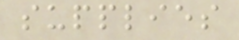supplies
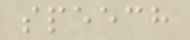speech
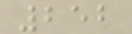252
